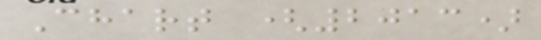Chart (2013)
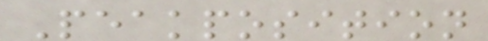Peakposition
